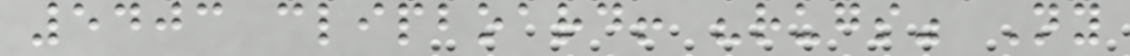5403 clipboard! "rugs" Ny
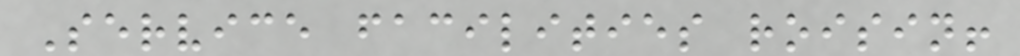Service facilities roisin!
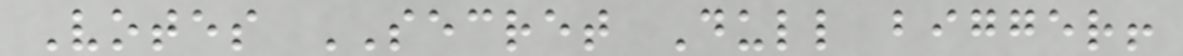Votes SECRET Dull bigger!
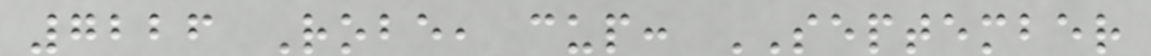7226 Robe, cup: SEPTEMBER
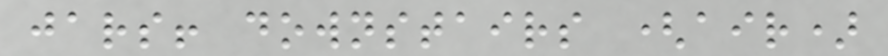jars! downstairs (air)
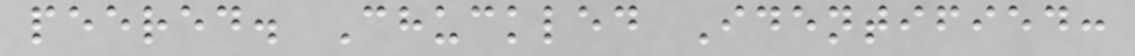peered. Chuckled Identified:
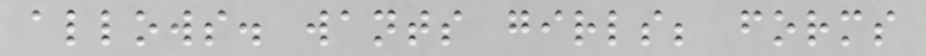allows. wants girls; forms
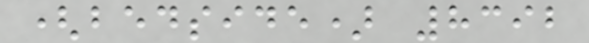(bedside) 8392
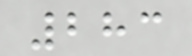283
